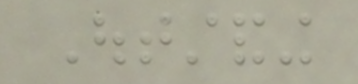Outstanding
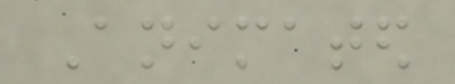Animated
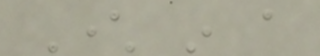Character in a
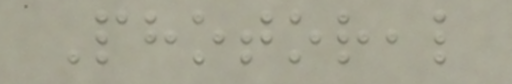Photoreal
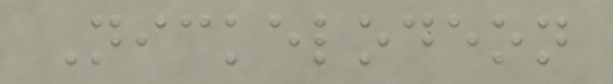Nickelodeon
